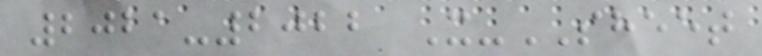2021-2022 X-SHEET
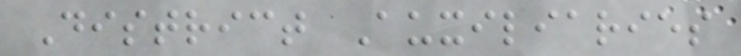District Auxiliaries
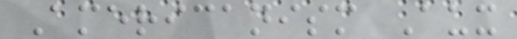Americanism Aux
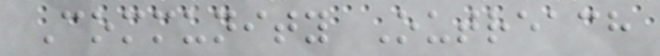Community Outreach
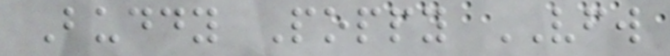Buddy Poppy VFW
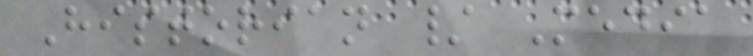Historian / Media
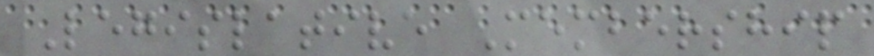Legislative Membership
